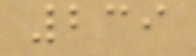239
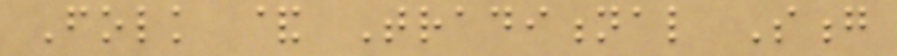Folk & Traditional Song
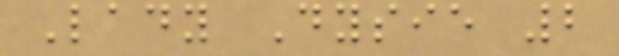Lady Dysie 2
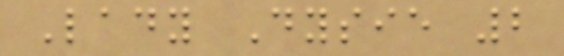Lady Dysie 2
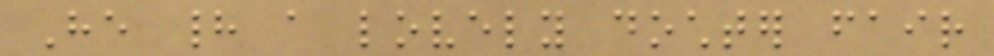He had a lovely dochter fair
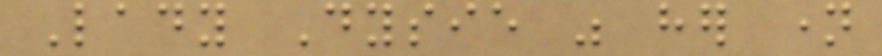Lady Dysie was her name
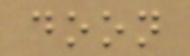doon
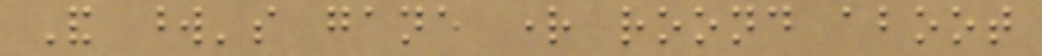And word's gane right roond aboot
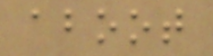aboot
